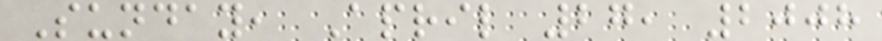Sunday, April 27, 2008
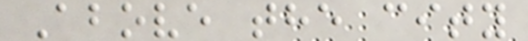Above the city
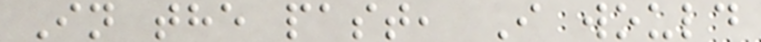In the past, I would
